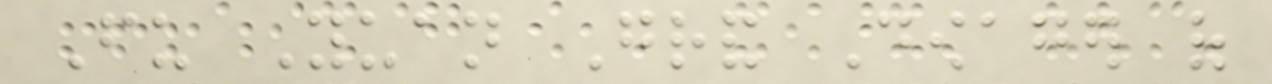Fu Yuan Grand Dowager of
